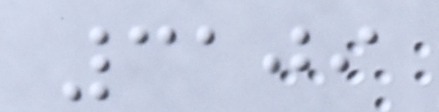3109
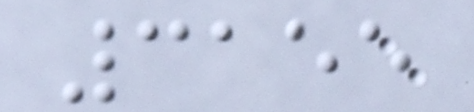3155
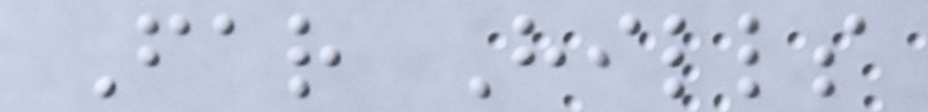Far Hills
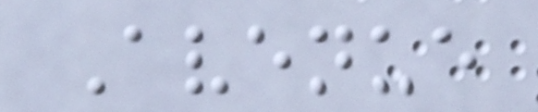Avenue
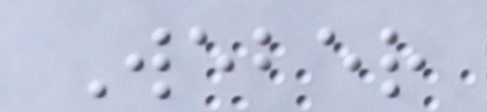Weber
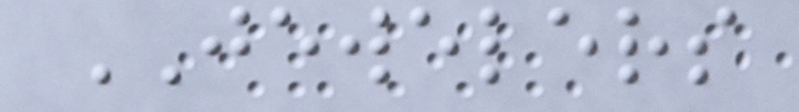JEWELERS
